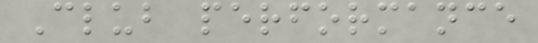Club performance
